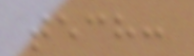tech:
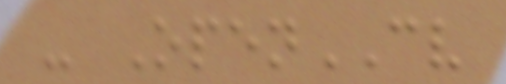- OpenCV
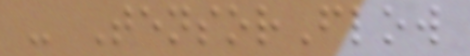- TensorFlow
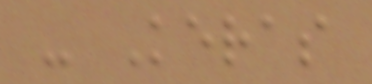- Keras
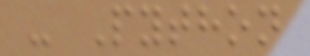- Python
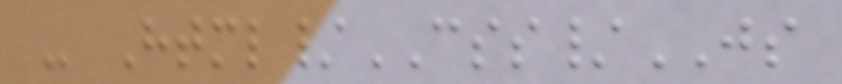- Html/CSS/JS
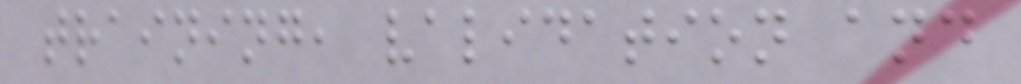training, validation and
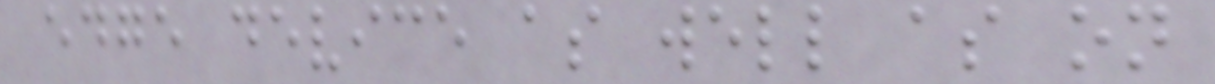edge device as well as on
